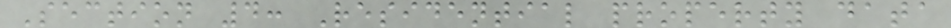Section 4: Residential property data
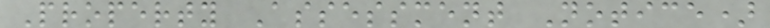Property Assessment Notice)
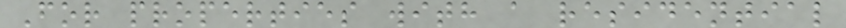For properties with a residential
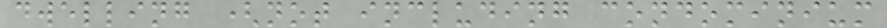dwelling (not including condominium
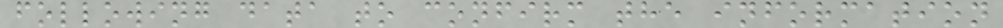following data to confirm the information
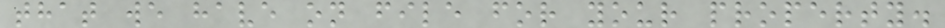that we have on file for your property.
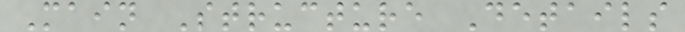Main Structure Details
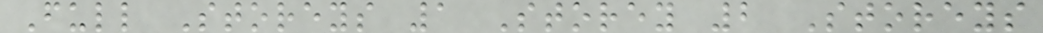Full Storeys 1 Storey 2 Storeys
